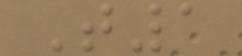T1
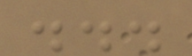...
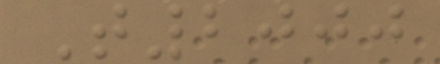T2000
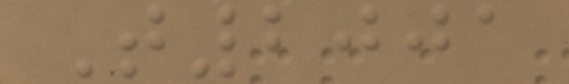T2001
